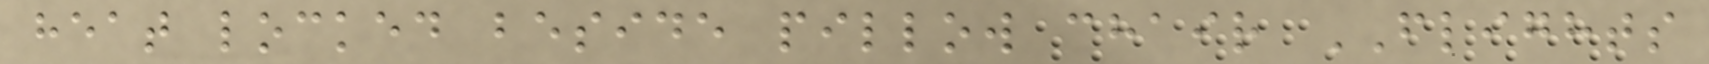heat locked beside pillow chair FLIGHTS
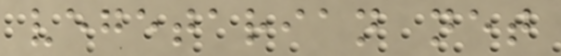vegetarian net
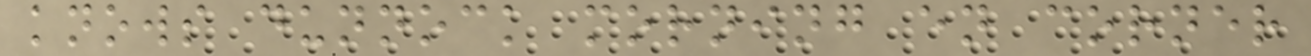knows dunnock morning en corner
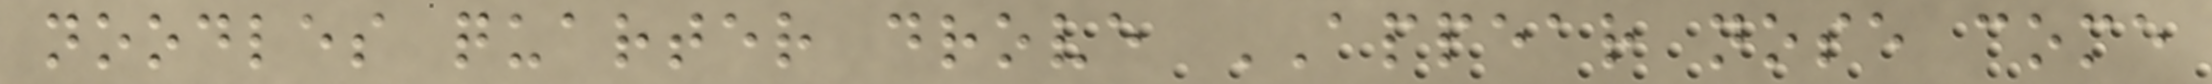noodles quarter drove APPEAR nose come
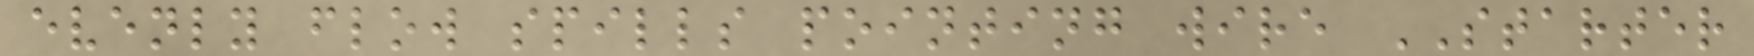evenly flow spills pointing wire STARTER
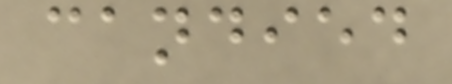candied
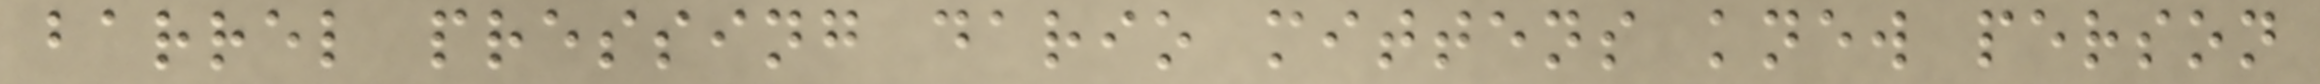barrel pressing dario mittens knew person
